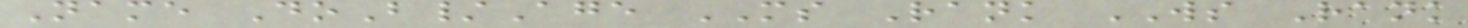Name DoB/Age MS Rank WS Rank
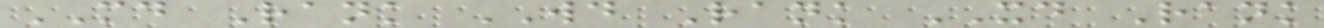MD Rank WD Rank XD Rank
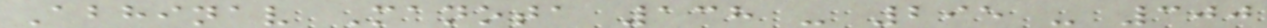Abhinav Manota 138 - 295 - 300
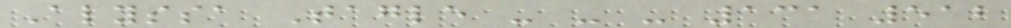Alyssa Tagle - - - 131 512
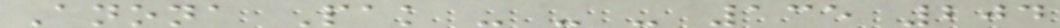Anona Pak - - - 135 204
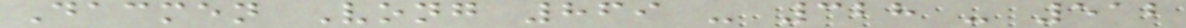Dacmen Vong 869 - 328 - 512
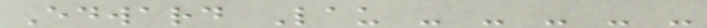Edward Lau - - - - -
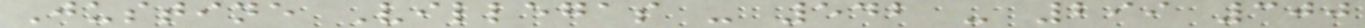Justine Villegas - 542 - 299 300
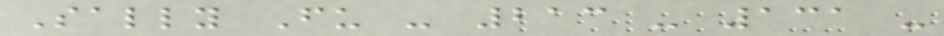Sally Fu - 213 - 131 -
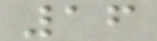16
